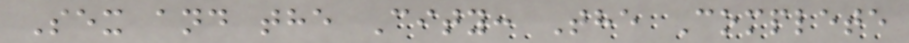Sex and the City: The Complete
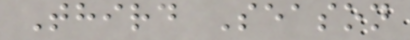Third Season
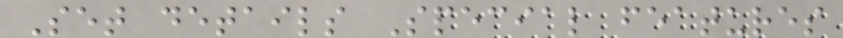Set details Special features
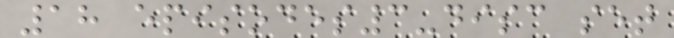18 episodes3-disc set
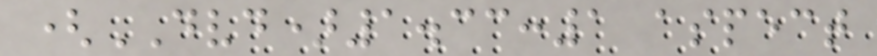(DVD)1.33:1 aspect
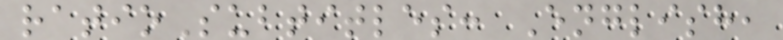ratioSubtitles: English,
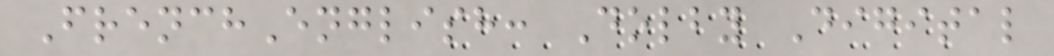FrenchEnglish: Dolby Digital
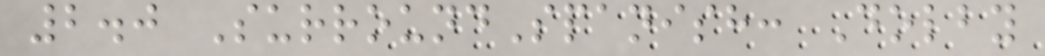2.0 SurroundSpanish: Dolby
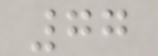77
